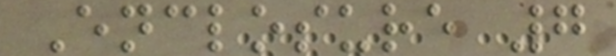Enclosure 7
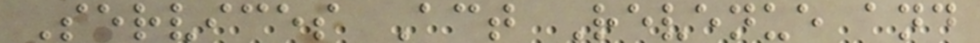Services Act Revenue and
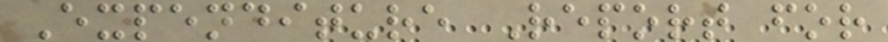Expenditure Report for
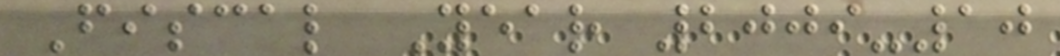Fiscal Year 2009-10
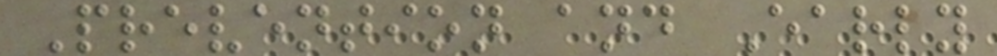Prevention and Early
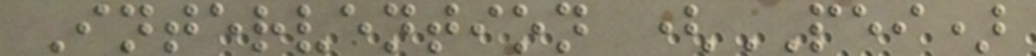Intervention (PEI)
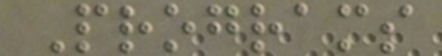Programs
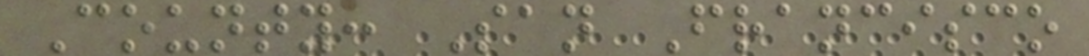County: San Francisco
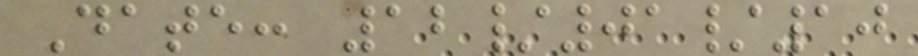Date: 12/01/10
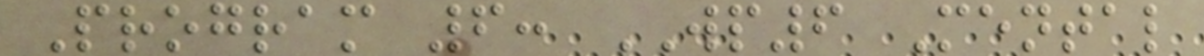Program 6: WP6 Mental
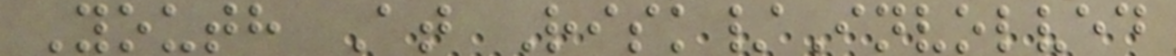Youth At Risk/Involved
